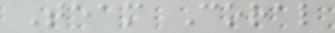Team Coral
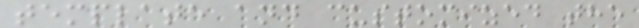template and customized the
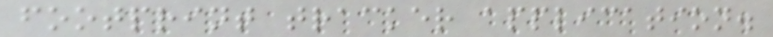footprint tracker application.
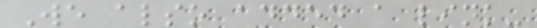We also added a link-
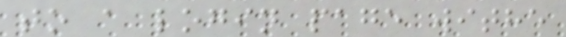to a login page withe
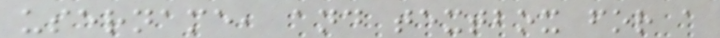username, and textbox for a
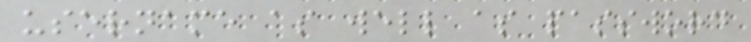username as well as password
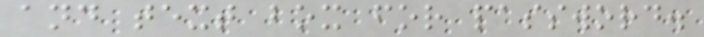and text box for password.
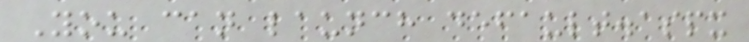You can launch default.aspx
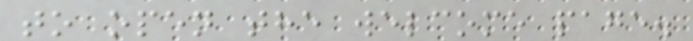to open the welcome page.
